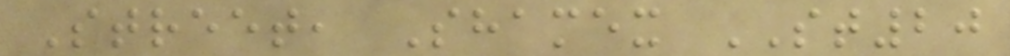Street, Shamex ST20
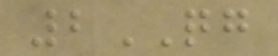2QG
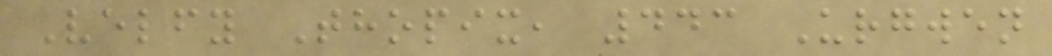Velfy Thopix, 443 Urgwen
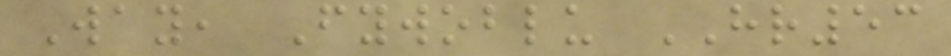Way, Fywoblu HR53
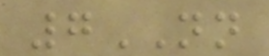7NN
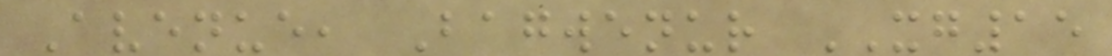Avenue, Bagwenur XG15
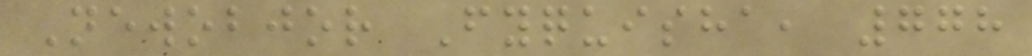Newobjor Fyquisha, 778
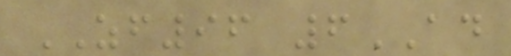ZF96 6AD
